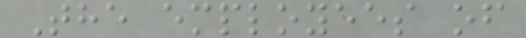The employees of
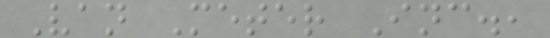Van Meter Inc.,
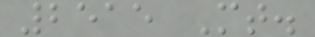2515 Mt.
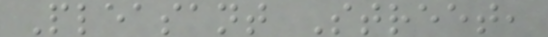Pleasant Street,
